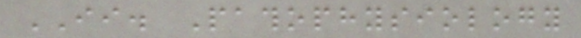II. Pathophysiology
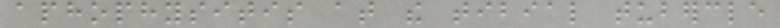aphophysitis at the tibial tubercle
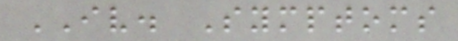IV. Symptoms
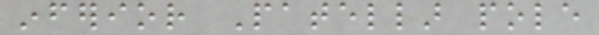inferior Patellar pole
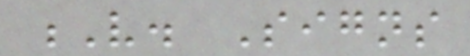V. Signs
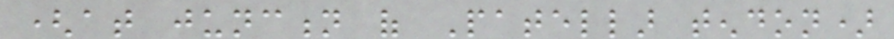(at junction of Patellar tendon)
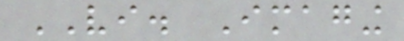VI. Imaging
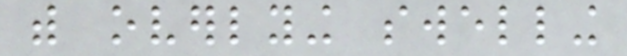with overlying swelling
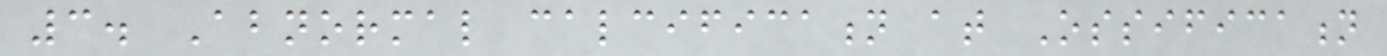3. Abnormal calcification at Ossification
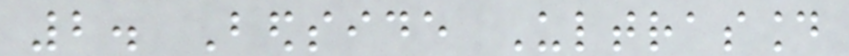2. Bedside Ultrasound
